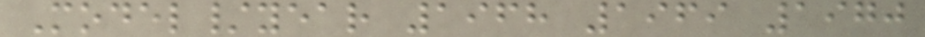Model/year 1968 1969 1970
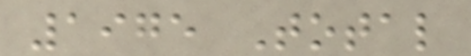1975 Total
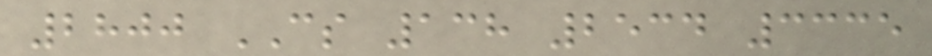2800 CS 138 2534 3335
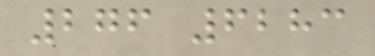276 6283
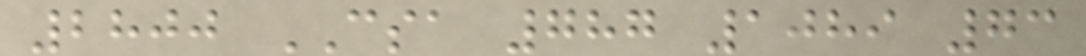2800 CSA 787 1089 73
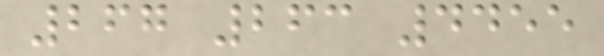267 263 4455
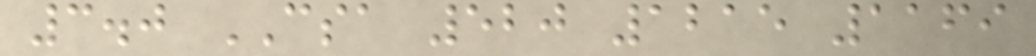3.0 CSA 520 1215 1169
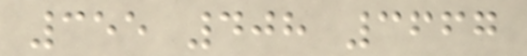355 408 3667
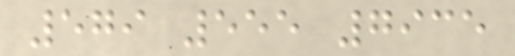579 555 7935
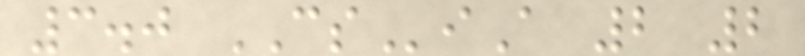3.0 CSiA 2 2
